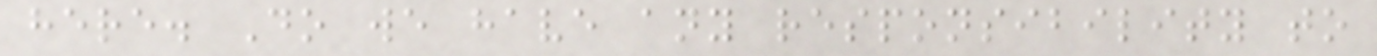here. Do we have any responsibility to
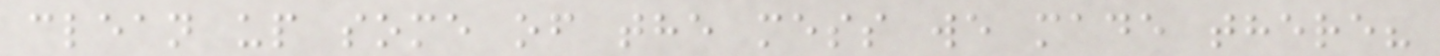clean up some of the mess we made there?
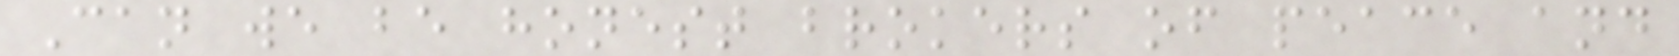Can we be honest brokers of peace and
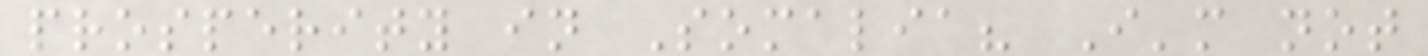prosperity in Somalia? I'm not
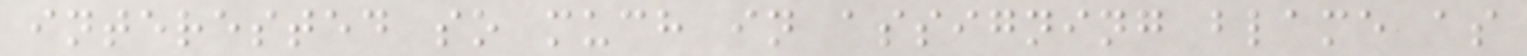interested so much in assigning blame as
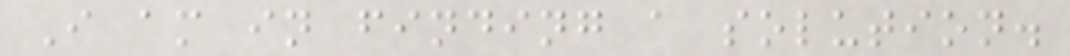I am in finding a solution.
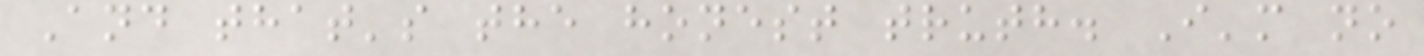And that's the honest truth. I'm no
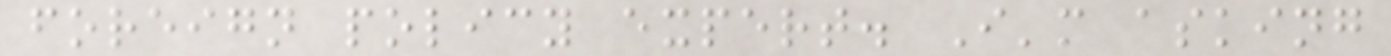foreign policy expert. I'm asking
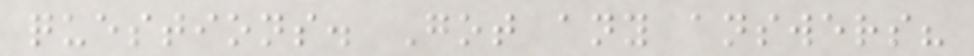questions. Got any answers?
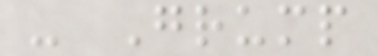- Grump
